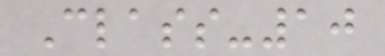Class-10
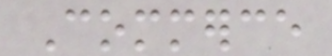Commerce
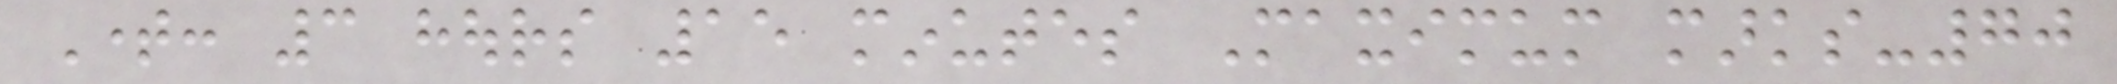Time: 3 hours 15 minutes Maximum marks-70
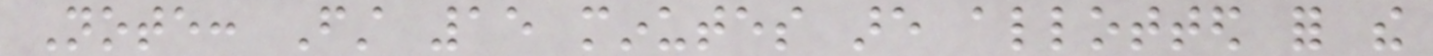Note: First 15 minutes are allotted for the
